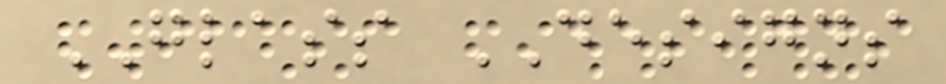GLASS DESIGNS
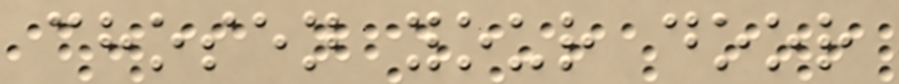chosen your door
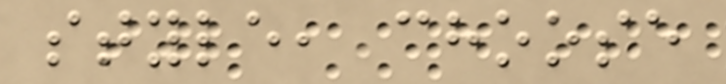style, choose
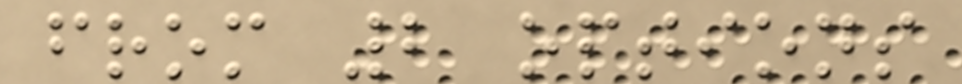from 2 options
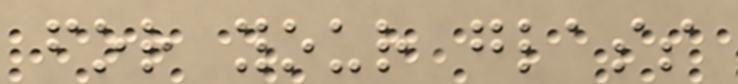for your glass
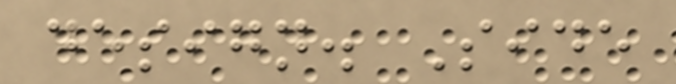design. Side
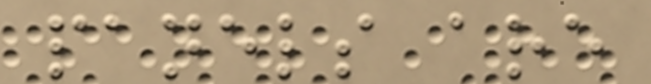panels are
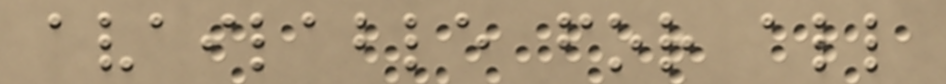available for all
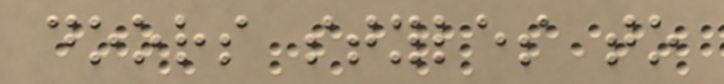doors styles to
